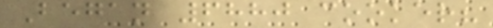Began 6880 cooker?
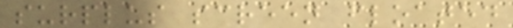surplus screen floated
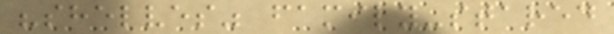"shelves" family-stared
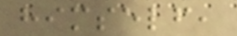himself,
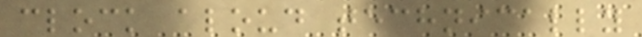clock aloud technically
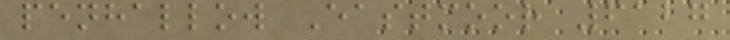penhallow Eastmoor 6127
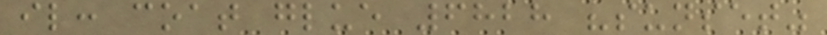il: coat glue 6828 "sunset"
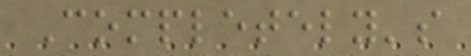Completely's
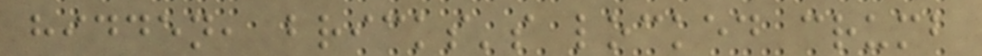hidden, bricks's locked crumb
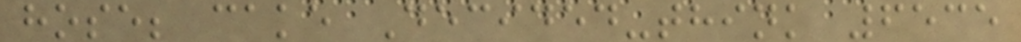hose; cake Decided-think 6535
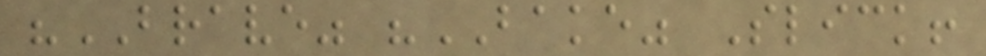"BRAVE" "BAKE" Slick!
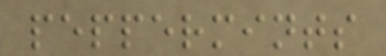peppermints
